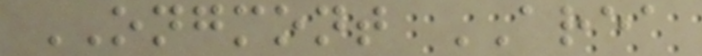ONGMONT AREA
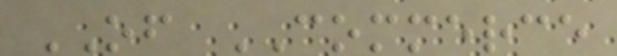OF COMMERCE
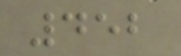452
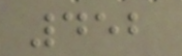452
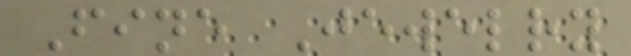Fine Jewelry
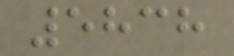5838
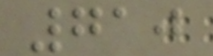710
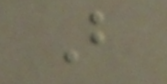B
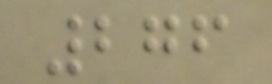276
